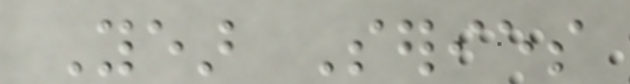Year Series
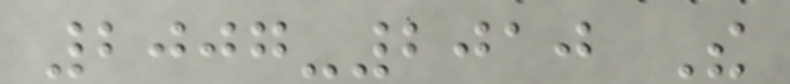2007-2010 The
